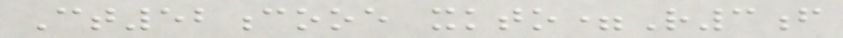Ct52cooe xkto=R3f
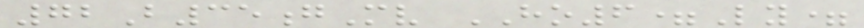72B35gMv HO6=Ly=
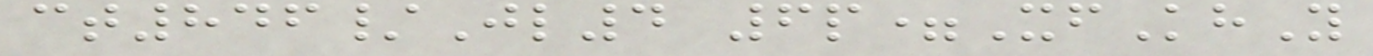ct846/Jl4 6p=XfKhY
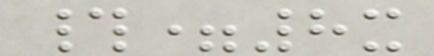#=8x
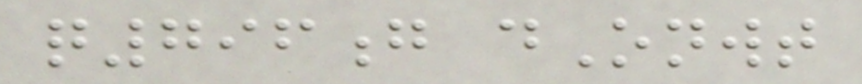q796g dOnwt
